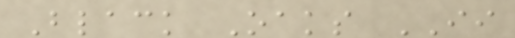Black Oaks II
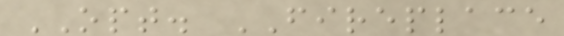OPT. FIREPLACE
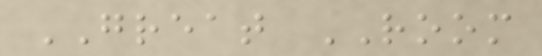GREAT ROOM
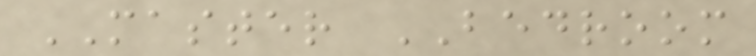MASTER BEDROOM
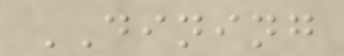DINING
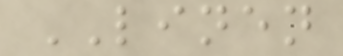LINEN
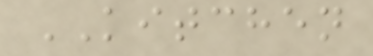KITCHEN
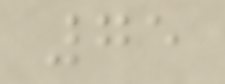75
